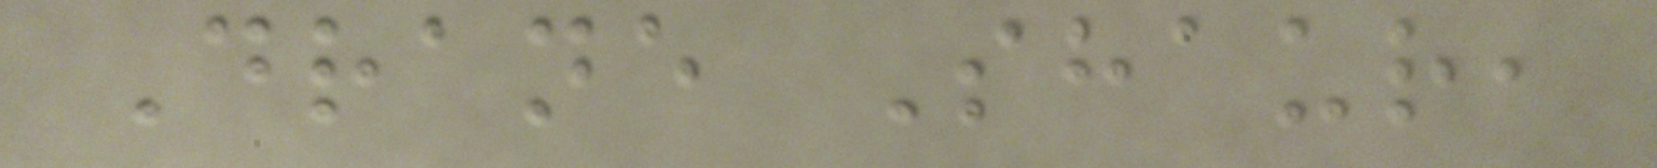Drane Shaur,
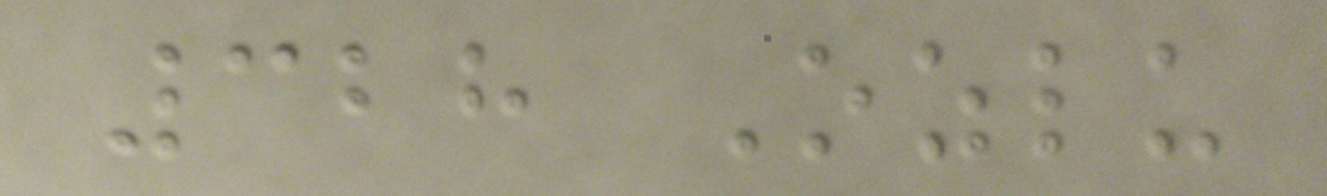328 Ozlu
